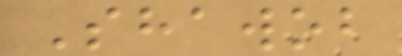Shawob
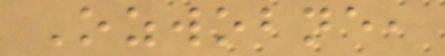Ozwobne,
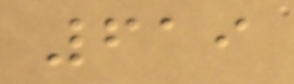619
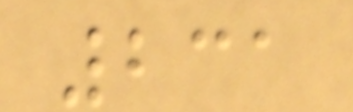231
